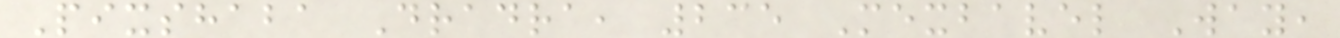Pixshaba Dradra, 235 Mexbavel Way,
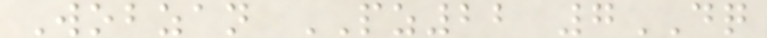Wobzan PZ22 7DQ
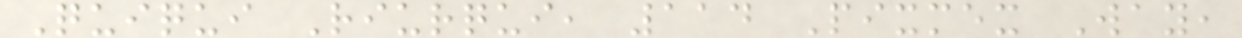Quiqui Riurqui, 114 Pixmex Way,
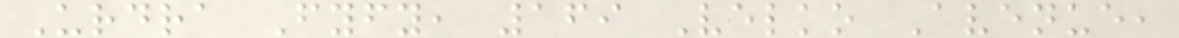Urdra Fyfy, 169 Velko Avenue,
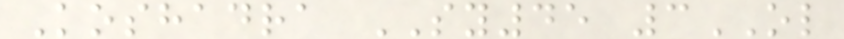Koshadra SY45 3OL
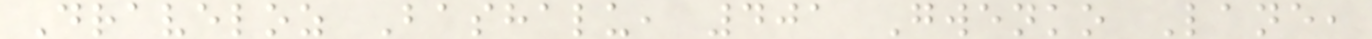Draveloz Bashalu, 401 Gwenko Lane,
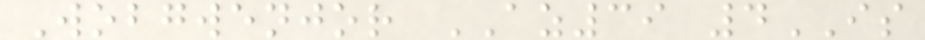Wobgwenjor AZ39 4IS
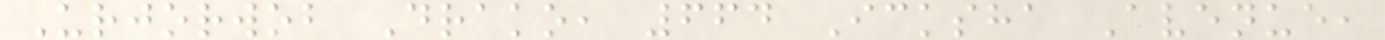Urjorwob Drako, 664 Icksha Avenue,
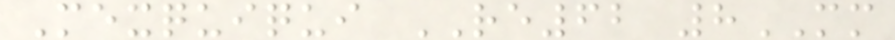Mexquiqui RE62 8MM
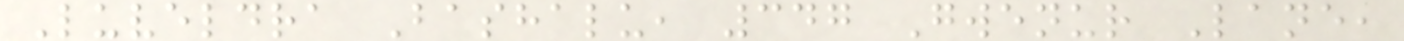Luveldra Bashalu, 347 Gwenur Lane,
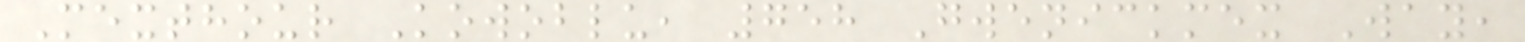Mexthour Kowoblu, 758 Gwenickmex Way,
